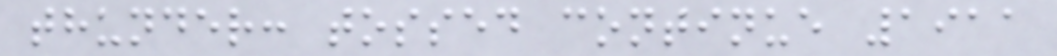thunder: tossed continue 1911
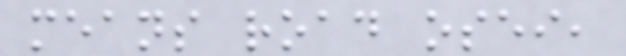means road osei,
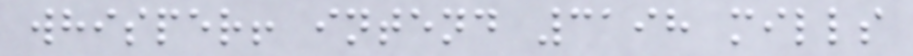whisper! intend 3198 mills
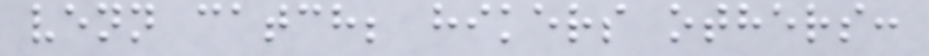venn catch; hikers others:
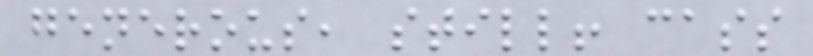generous, still! cass
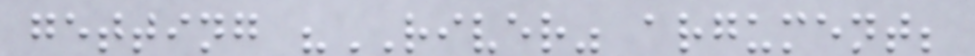getting "RIVER" argument;
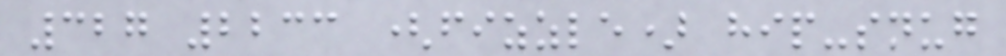327 2233 (fizzle) hip-snug
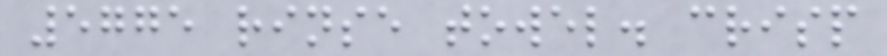5775 rinse towel. crisp
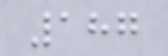187
